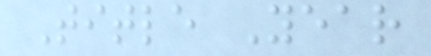Title Year
